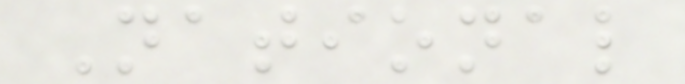National
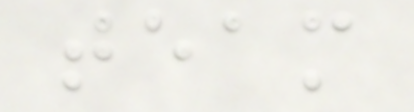team
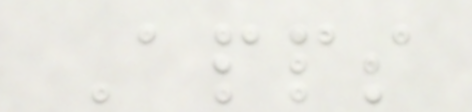Apps
